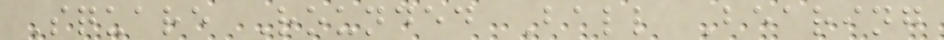Square Rounded Ball Bearing
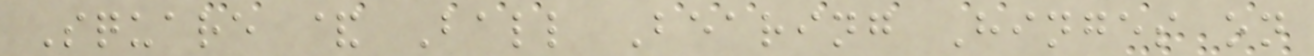Square & Ball Bearing Hinges on
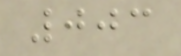003
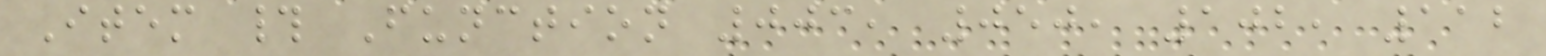Item # Function 003, 050, 102, 112
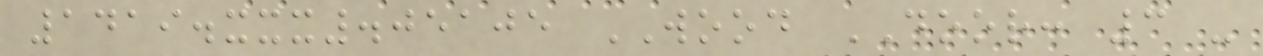1419.xxx.05105 WOOD DOOR: 3 -
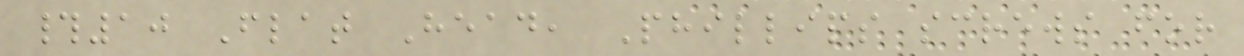#10 Flat Head, Phillips screws for
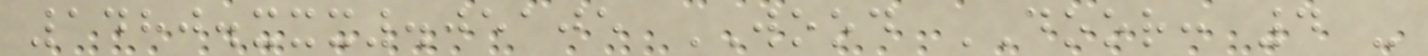1480.xxx.05105 WOOD DOOR: 4 -
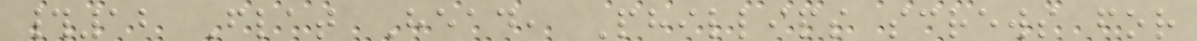#12 Flat Head, Phillips screws for
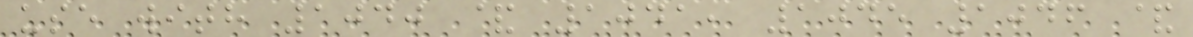use with 1040 & 1041, 1045 1046 &
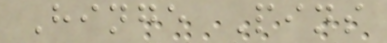Hinge Pins
